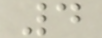4
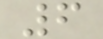6
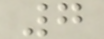7
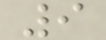9
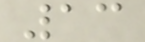13
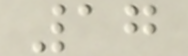17
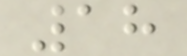18
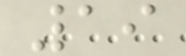19
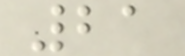21
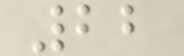22
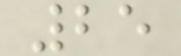25
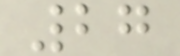27
